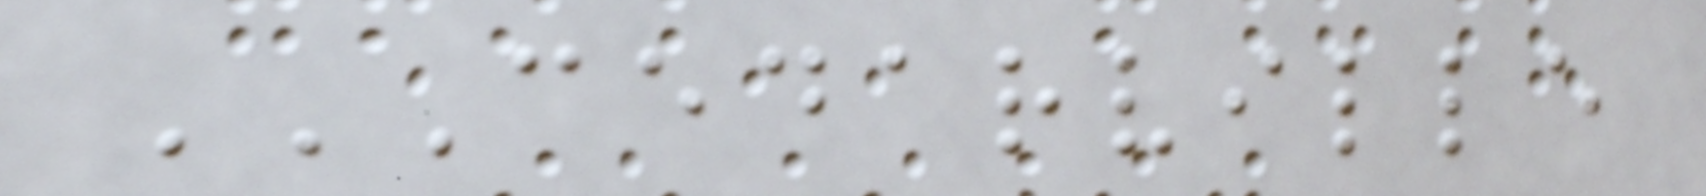CEDARVILLE
